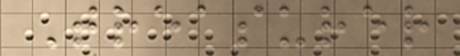Treasurer
